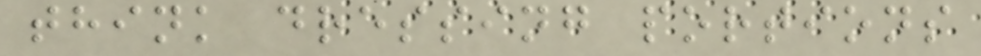think dressing portions
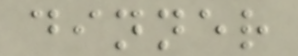dinner
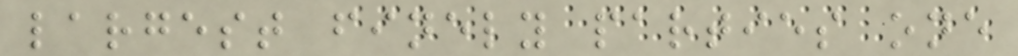largest finely parties one
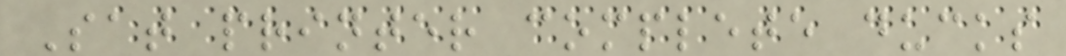Sat printer complete ducks
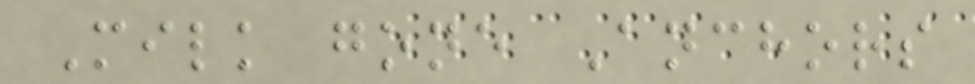Milk gone Anchors
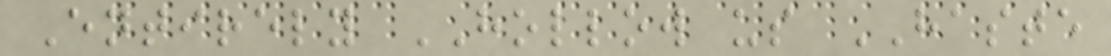Entirely HOLLOW us HASTE
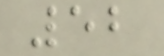52
